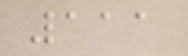111
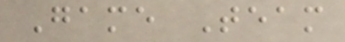Game Team
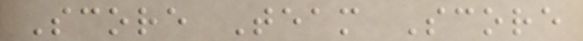Score Team Score
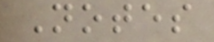Notes
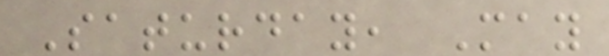Saturday, May
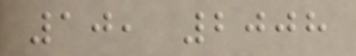10, 2008
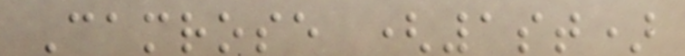Camrose (1st)
